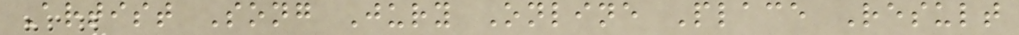Artist Song Jury Online Place Result
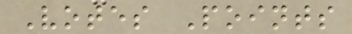Votes Points
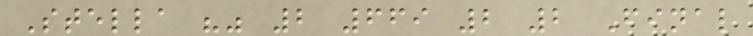Stella "" 2 669 2 2 Final
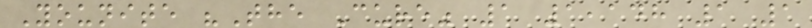Younite "The Cure" 1 1,148 1 1
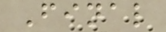Final
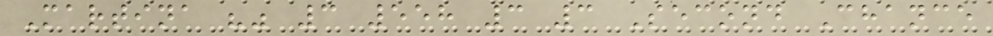Martina "" 3 558 3 3 Second Chance
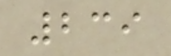239
